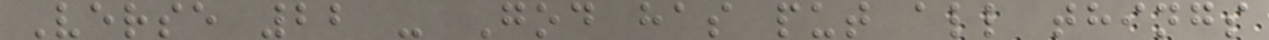Verse 22 - God has put all things
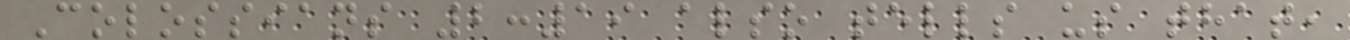Colossians 2:19 also tells us that,
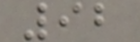92
